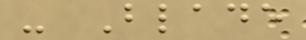- Blade
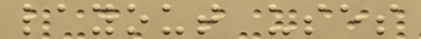layout uses
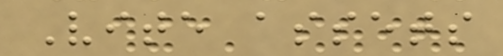Vite assets
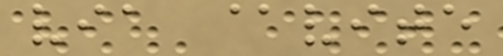via @vite
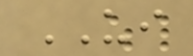UI
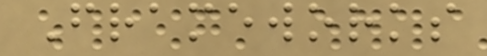Frameworks
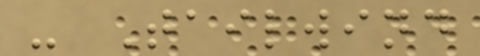- Tailwind
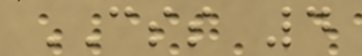CSS 4
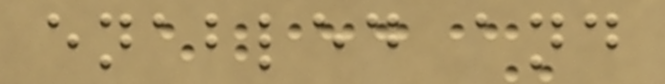enabled and
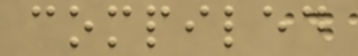compiled
